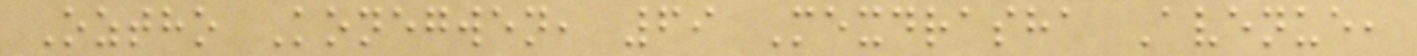Oztho Konegwen, 69 Mexdrasha Avenue,
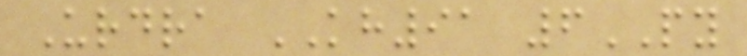Urdra KH91 6PY
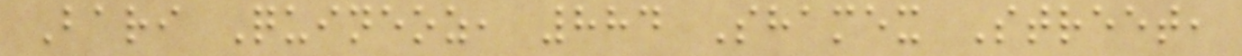Bari Quineoz, 884 Shamex Street,
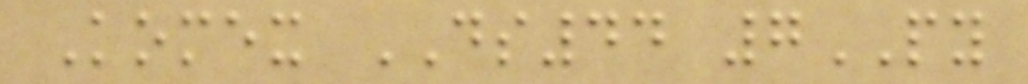Komex DS44 7PY
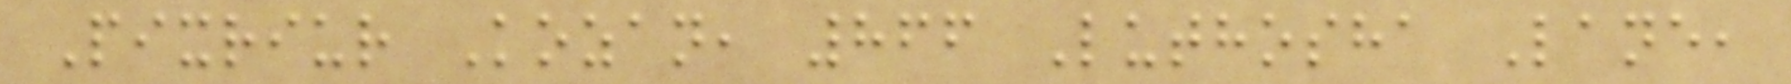Pixriur Kozan, 866 Luthosha Lane,
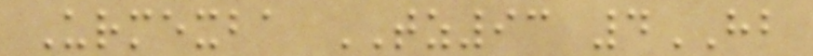Urmexba TZ93 4HB
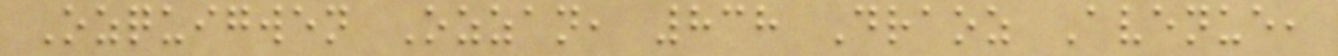Ozquigwen Ozzan, 838 Draoz Avenue,
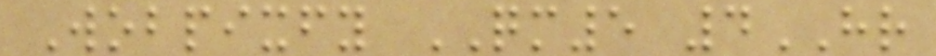Wobpixfy QM5 4HR
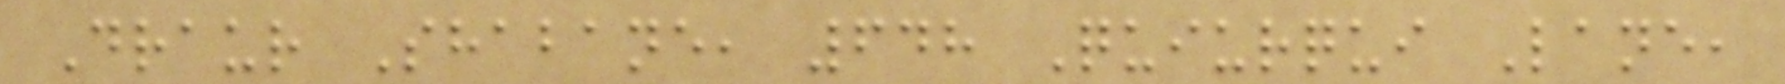Draur Shabane, 648 Quiurqui Lane,
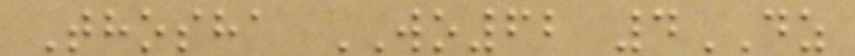Thosha WO62 4DZ
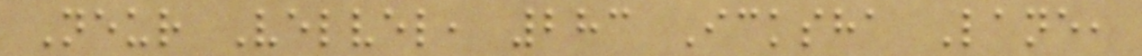Neur Velvel, 283 Icksha Lane,
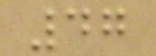47
